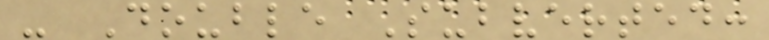- Double Subverted:
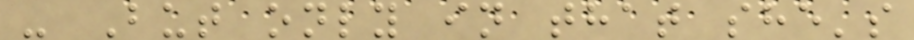- But only in that she's
